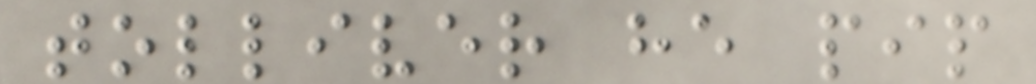tolliver he pip
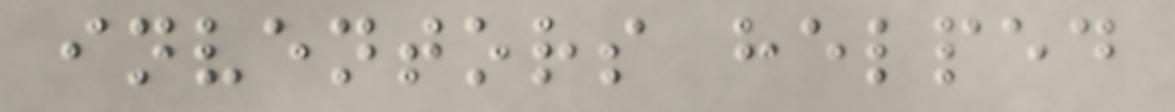inventors helped
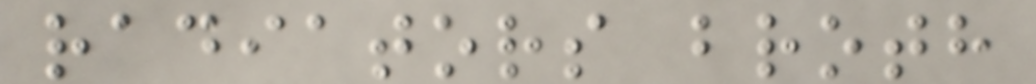radiators broth
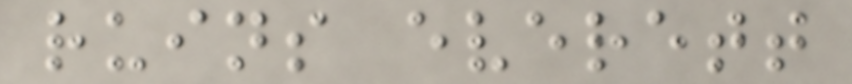ruins everett
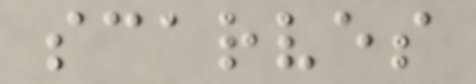scarves
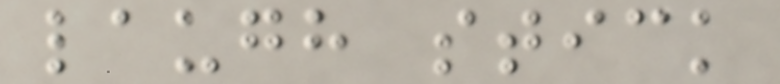laugh stick
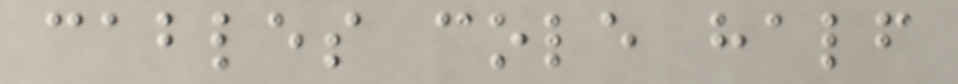cables cole half
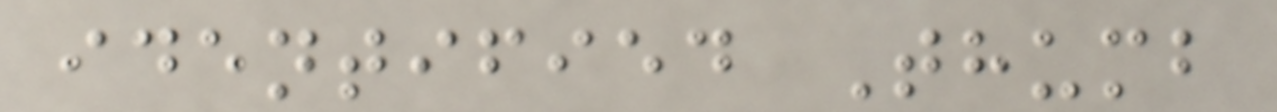identified Thumb
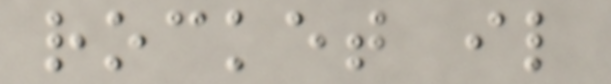rocket il
